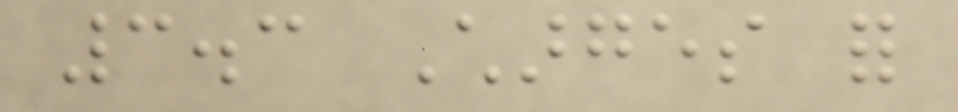3.3 Charges for
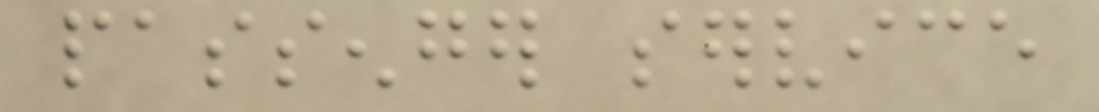passenger service
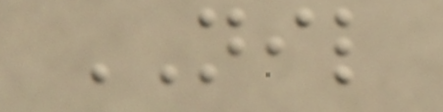NIL
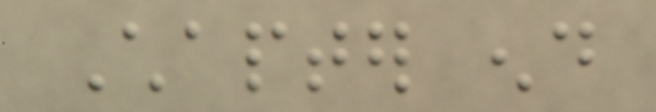Chapter end
